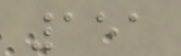151
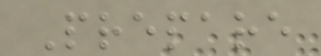Prepare
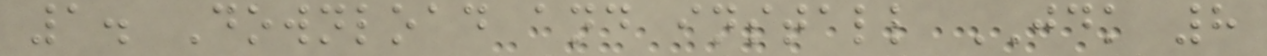1. Download and install JDK 8
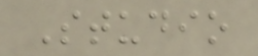Studio
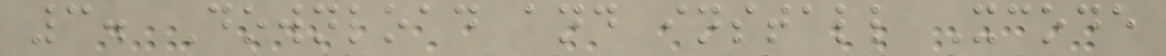3. Download and install Xcode
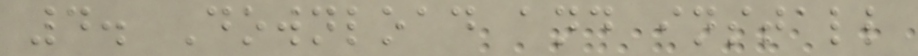4. Download and install
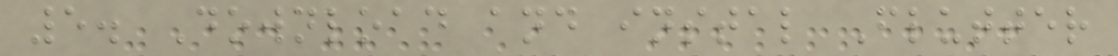5. Download and instal Flutter
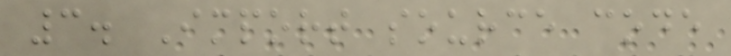3. Import source code
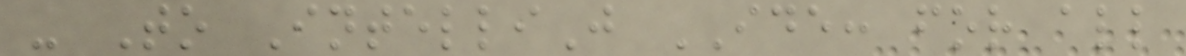- To IntelliJ IDE: for all
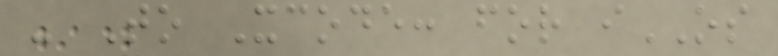- To Xcode: for iOS
